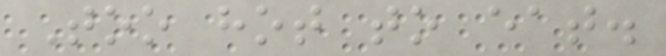Too hot to eat.
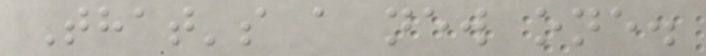That's a new one.
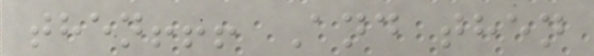then!!! And then
